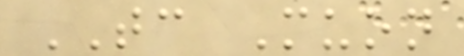TC Muon
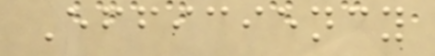Efficiency
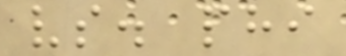vs. phi
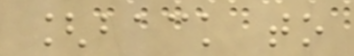[back to
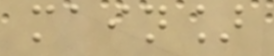main]
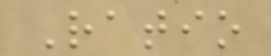Ratio
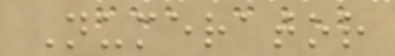Numerator
